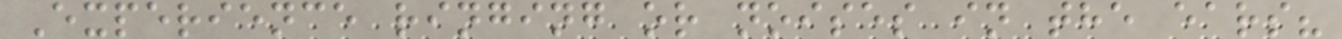Experience ringing or noises in the ears?
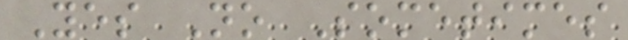Yes No Sometimes
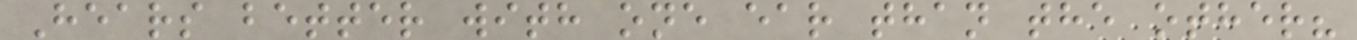Hears better with one ear than the other?
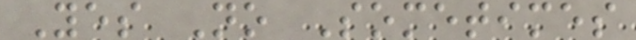Yes No Sometimes
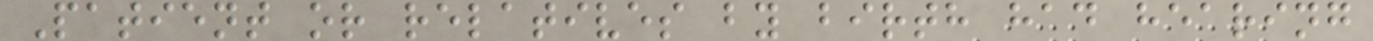Patient or relatives by birth had hearing
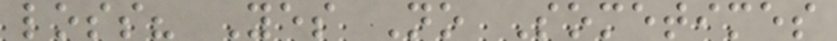loss? Yes No Sometimes
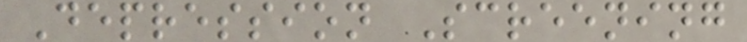Depression Screening
